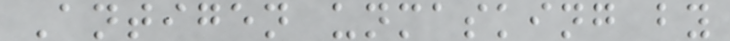Antigen unmasking by
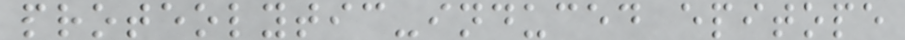proteolytic-induced epitope
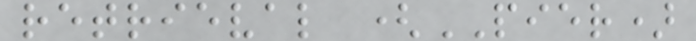retrieval (PIER)
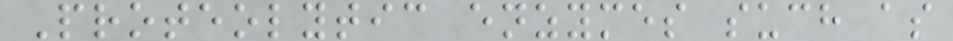Proteolytic enzymes such as
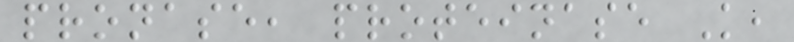pronase, proteinase K,
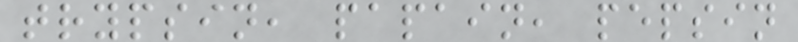trypsin, papain, pepsin
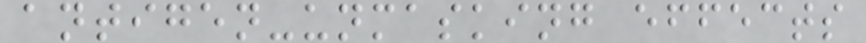antigen-unmasking effects
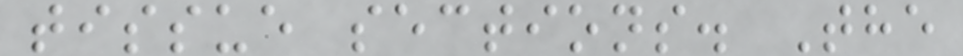tissue sections. The
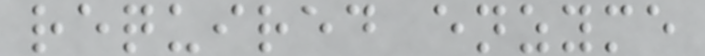required enzyme
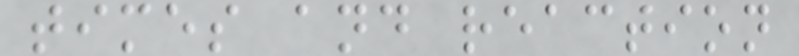times and reaction
